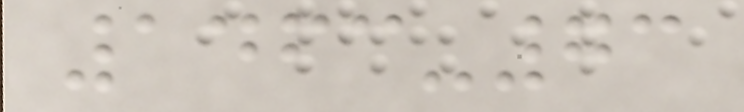1463-73
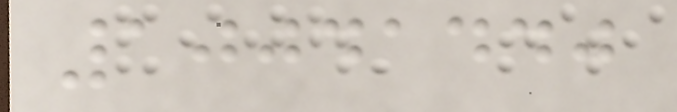10041440
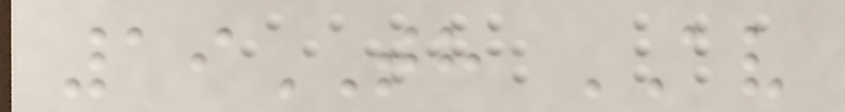19TH AV
